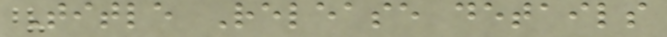Title Release details
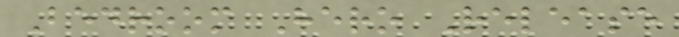Bedroom Hero Release
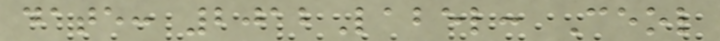date: 2012Label: Ceol
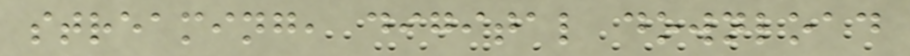streaming, digital download
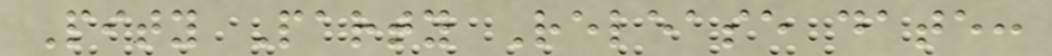Pity Party Release date:
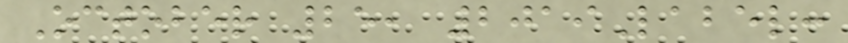October 25, 2019Label:
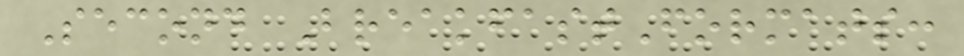Second BreakfastFormats:
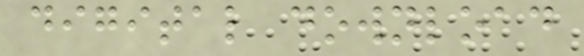digital download
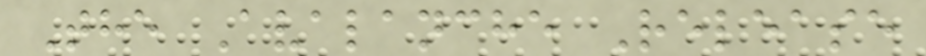The Avalanche Release
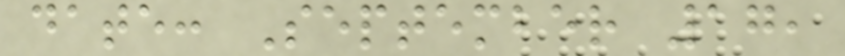date: September 17,
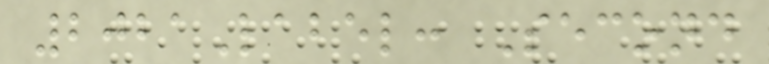2021Label: Second
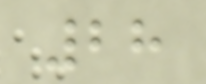28
